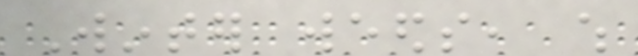Winter weeds, which
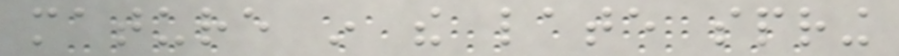mature in the late spring
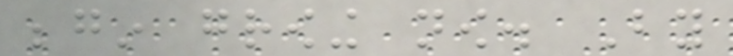begin growing now. By
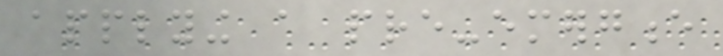applying a pre-emergence
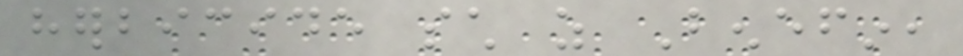herbicide such as Benefin,
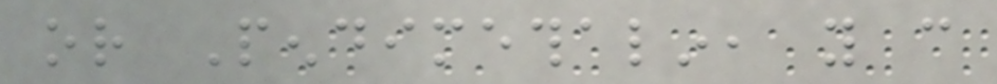or Pendimethalin, you can
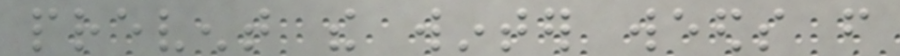prevent the winter weeds from
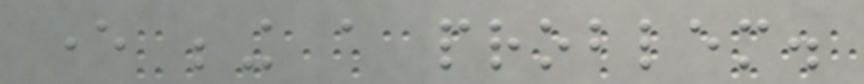ever being a problem.
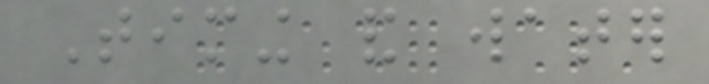Timing and water
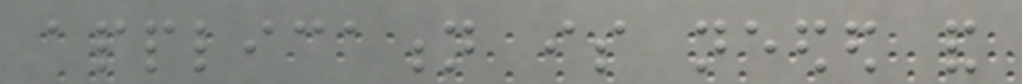application is needed and
